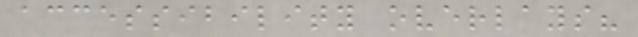accessibility overlays?
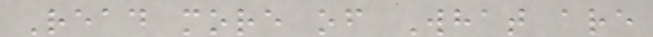Read more of What are
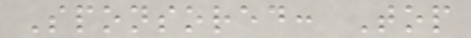Sponsored: Top
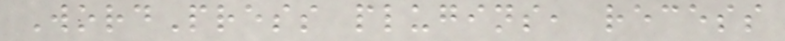WordPress plugins, recess
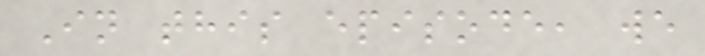In this episode, we
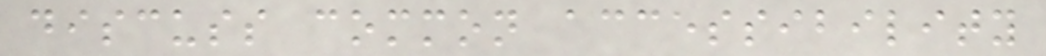discuss common accessibility
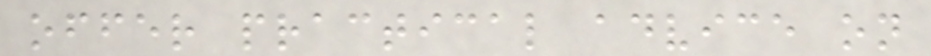offer practical advice on
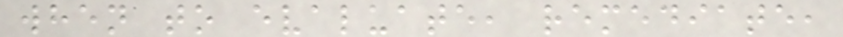when to evaluate, remediate,
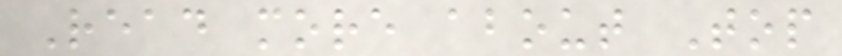Read more about Top
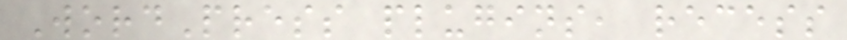WordPress plugins, recess
